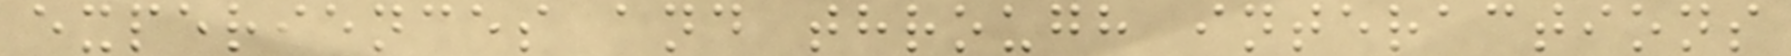experiences and through interactions
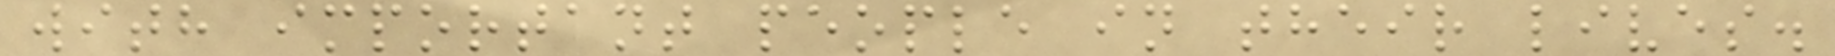with important people in their lives.
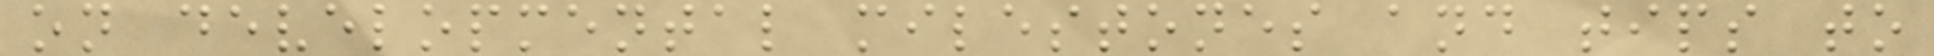on developmental milestones and tips to
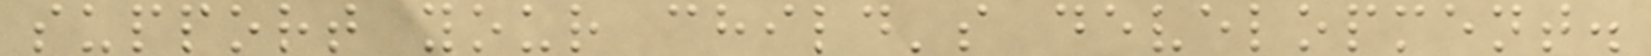support your child's development.
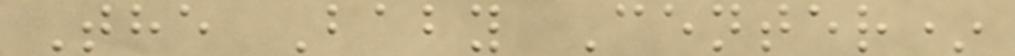The Baby Center*
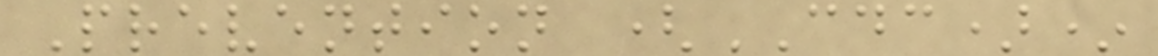Prevention (CDC)*
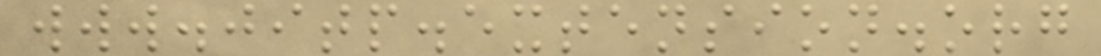www.jitp.extension.org
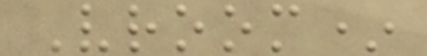Vroom*
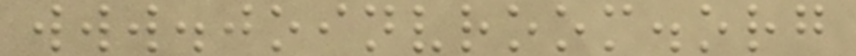www.joinvroom.org
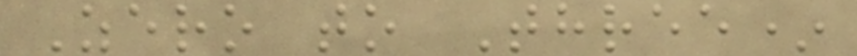Zero to Three*
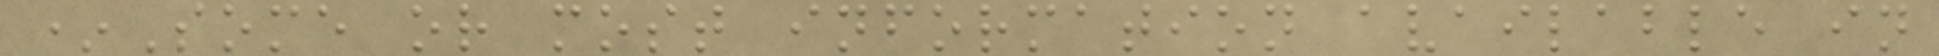*Some or most information available in
